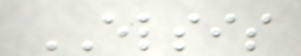ELSIS
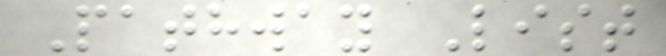Pathway List
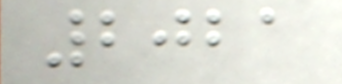2021
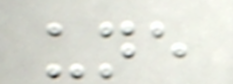une
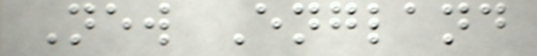New England
